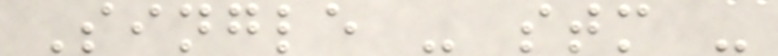Single - stm -
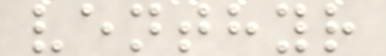venthyr
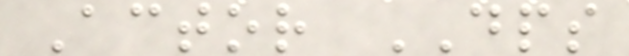Actor DPS
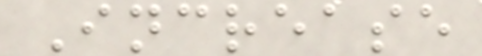Increase
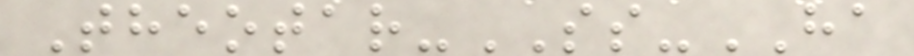Theotar-SS-HA
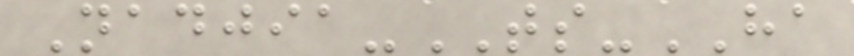Nadjia-TS-HA
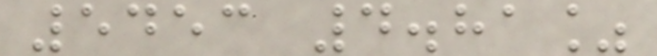5453 4.81%
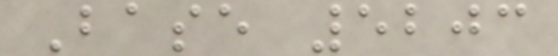Base 5203
